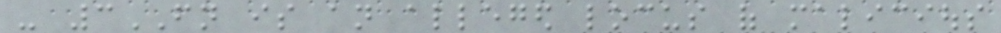- 3FN is an alleged locus of malicious
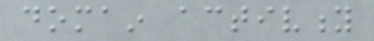domain activity
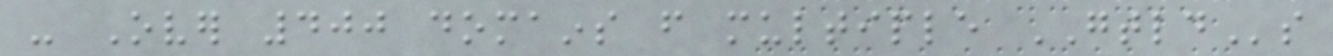- Over 400 domains from multiple GTLDs
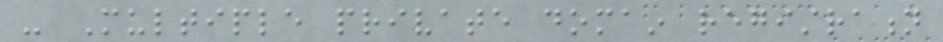- Multiple private domain registration
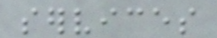services
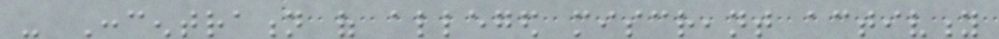- Concentration of alleged miscreant activity
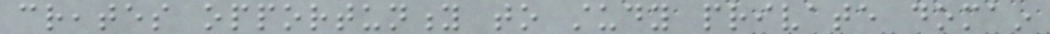creates opportunity to study private domain
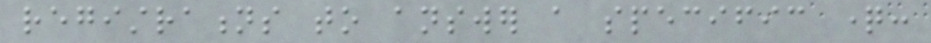registrations to answer a specific question:
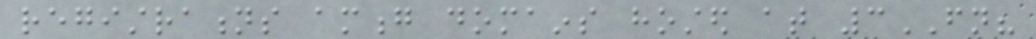registrations among domains hosted at 3FN?
